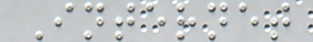Internet
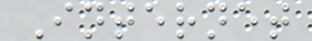Internet
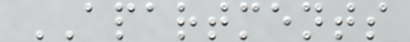APARTMENTS
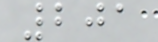201
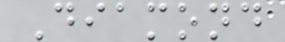Diamond
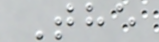The
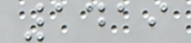1419
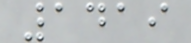1419
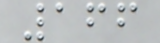166
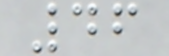46
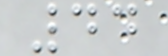44
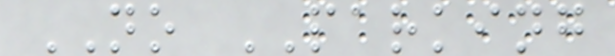NO PARKING
